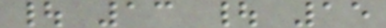| 13 | 15
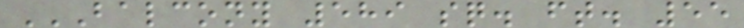BALCONY 589 SQ. FT. 55
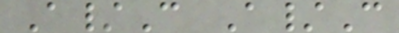A/C A/C
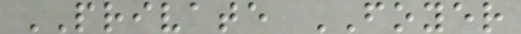PRIVATE FOYER
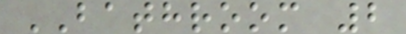BATHROOM 2
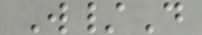W/D
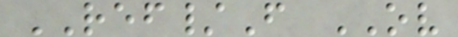REF/F OV
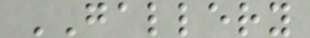GALLERY
